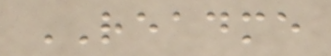README
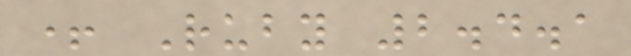+ Ruby 2.4.1
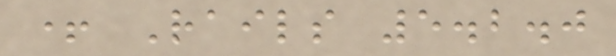+ Rails 5.2.0
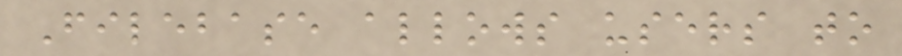Filebase allows users to
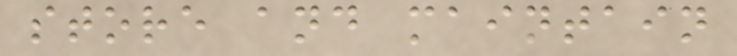store and maintain
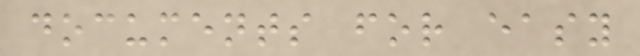documents for easy
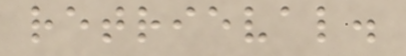retrieval.
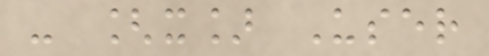- [x] User
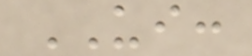UI:
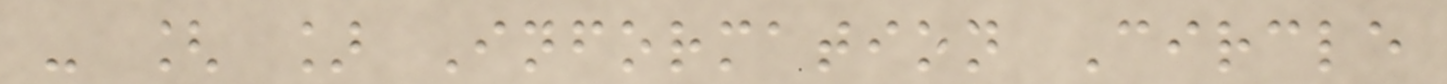- [ ] Information Circle
